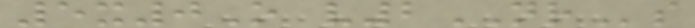5x0O v2NRs
